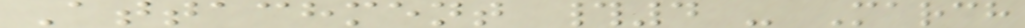Attachment #4 - March
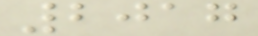2017
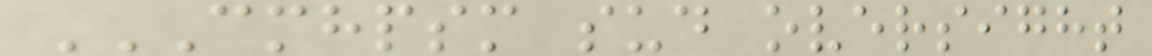CMHPSM SUD OVERSIGHT
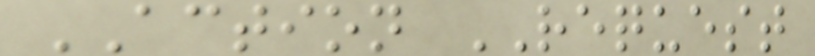ACTION REQUEST
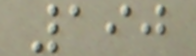190
